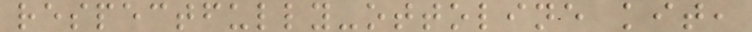respectfully-ottoline kit,
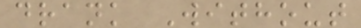drank Without
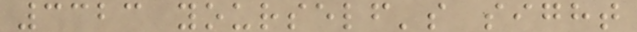3323 yourself's sight
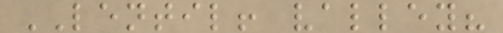LENTIL! valley?
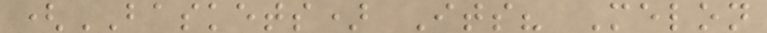(BASKETS) Its? Melon
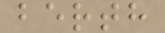berth
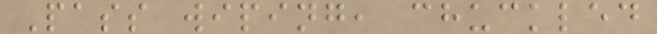Pass wiping, chuckled
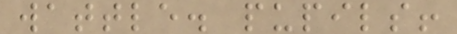wattle. pupils!
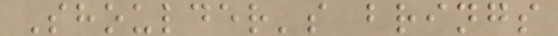Shoulder's brings
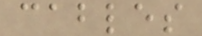cables
